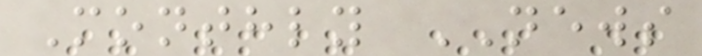Monthly NEWS
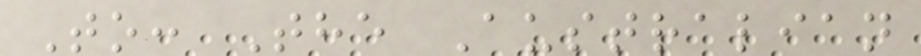To: The Australian
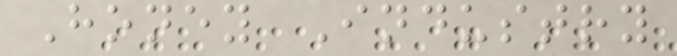Honey Industry
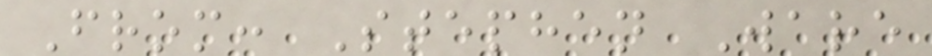From: Stephen Ware
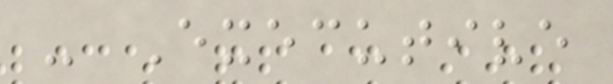- Executive
